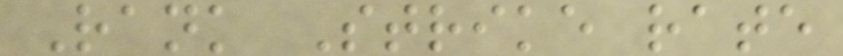Rank Strike rate
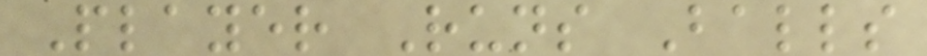Player Runs Balls
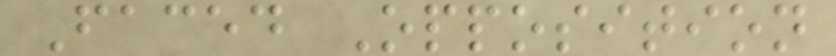Faced Opposition
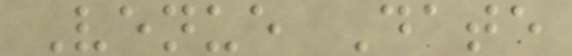Venue Date
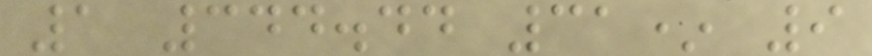1 344.44 31* 9
